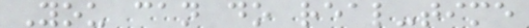You can do real-time
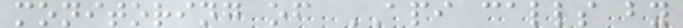monitoring of API calls by
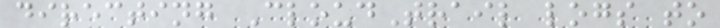directing CloudTrail logs to
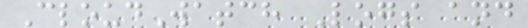CloudWatch Logs and
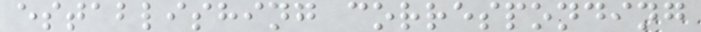establishing corresponding
